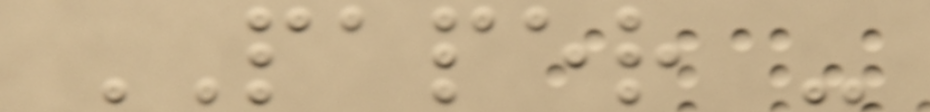PAPER -
